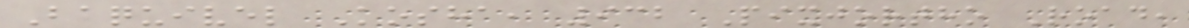Baquivel Kosha, 932 Pixjortho Road,
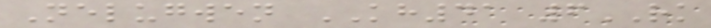Nelugwen KH41 6RK
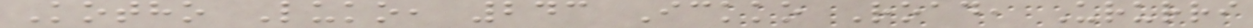Kotho Luko, 243 Ickko Road, Ururri
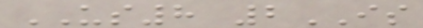US8 2IS
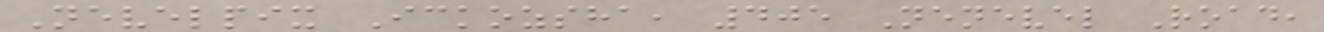Nevelpix Ickozsha, 405 Nenevel Road,
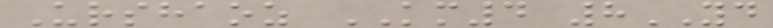Urshaoz KM4 8YD
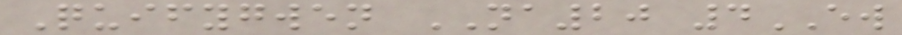Quifygwen NA20 4EW
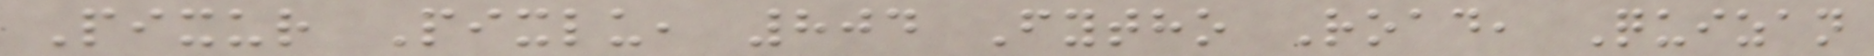Pixur Pixlu, 804 Fytho Road, Quizan
